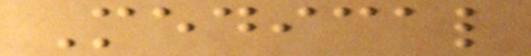Medical
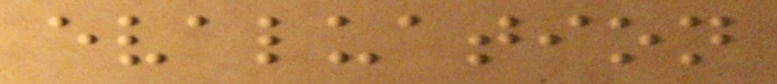evaluation
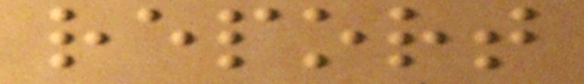report
